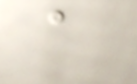a
